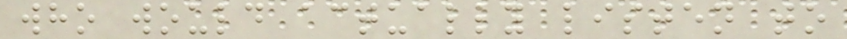who would actually listen to
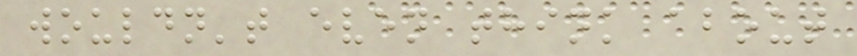wouldn't even think about
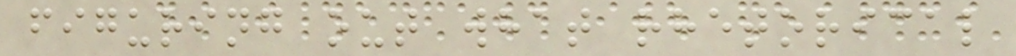figuring out what rhetorical
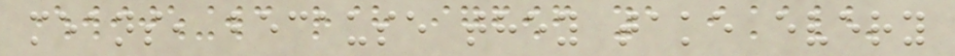means, because they take every
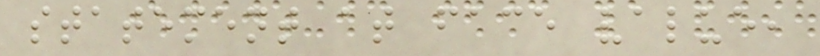statement at face value,
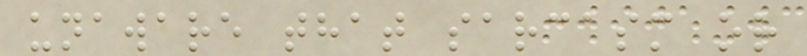unaware that sarcasm or
